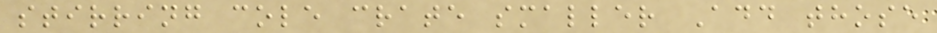stirring cole crate smaller Add those
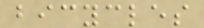bicycles
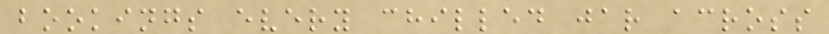bookings every chilled jar across
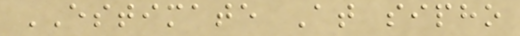ESTIMATE At sipho
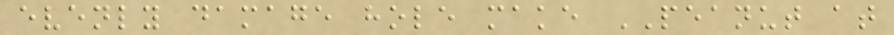evenly damage hole make PEANUT at
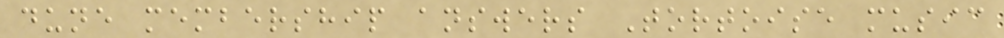dune membership answers Tortoise music
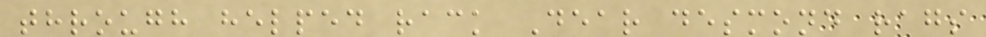through helped rack Dear desmond rags
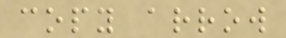copy arrow
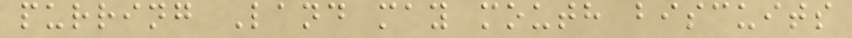purring Land may mouth biscuits
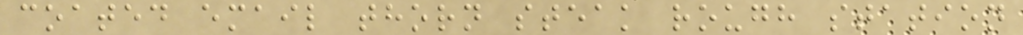coated email thorn steak rough station
